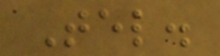Tel.
